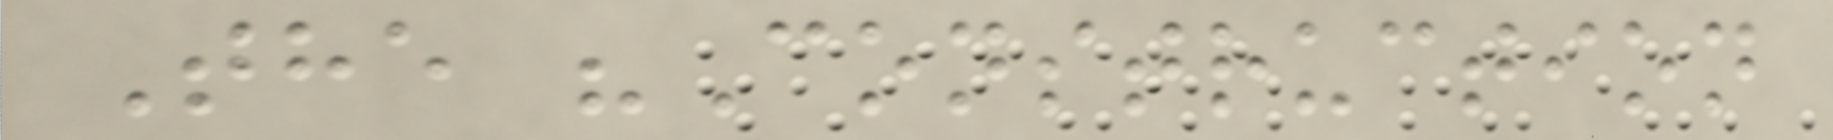The "Construction
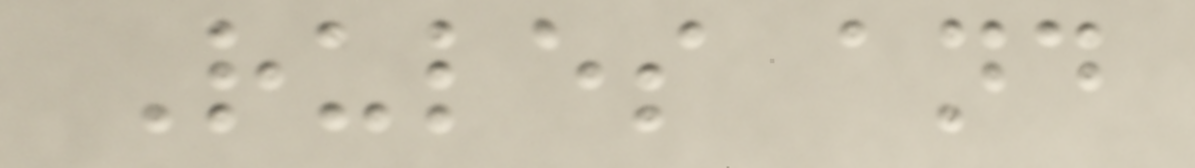Rules and
